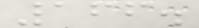166.
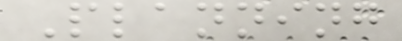Planning
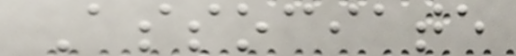Associate
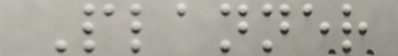Planner
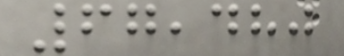67,480
